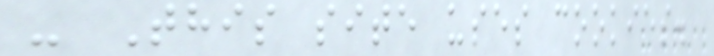- This site uses cookies.
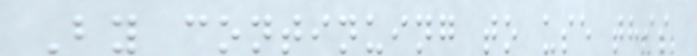By continuing to use this
